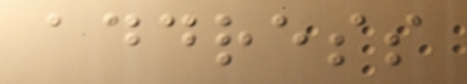address
